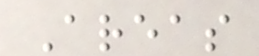Areas
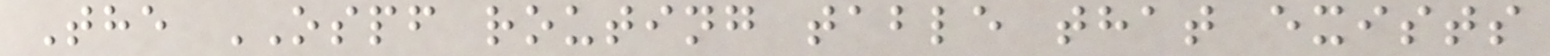The OSPF routing table that exists
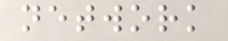network
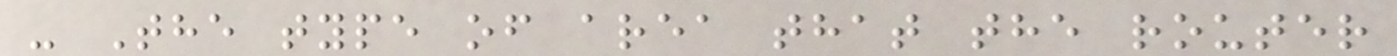- The type of area that the router
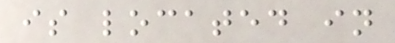is located in
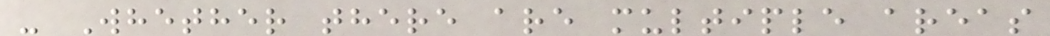- Whether there are multiple areas
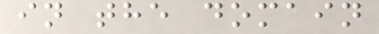in the domain
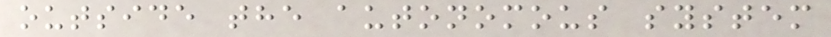outside the autonomous system
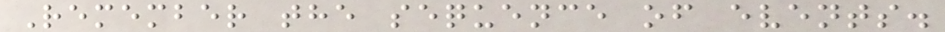Remember the sequence of events.
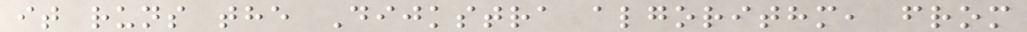it runs the Dijkstra algorithm, from
